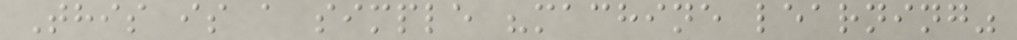This is a simple "machine learning"
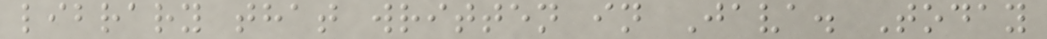library that written in Java. Today
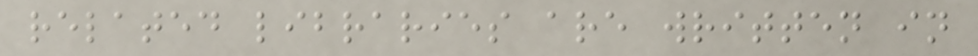related libraries are written in
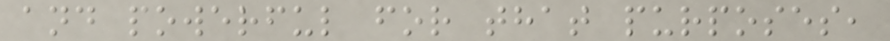and powerful for that purposes,
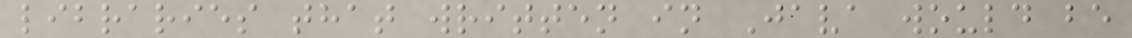libraries that written in Java would be
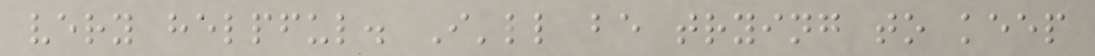very helpful. I'll be trying to keep
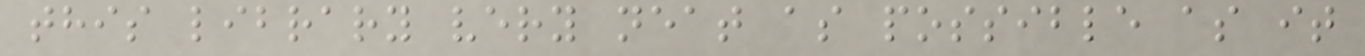this library very neat as possible as it
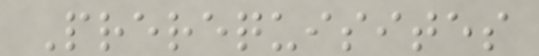Prerequisites
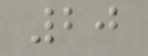20
